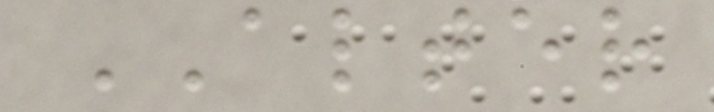ALTER
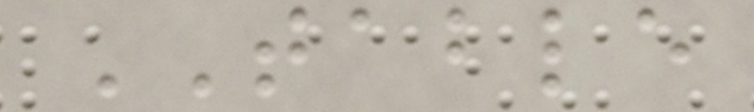TABLE
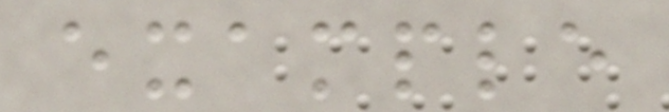example
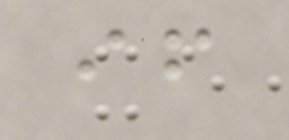if
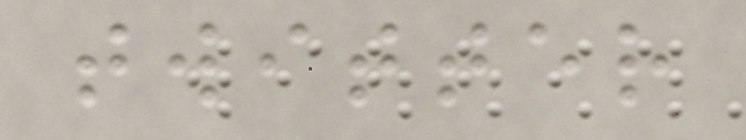twitter
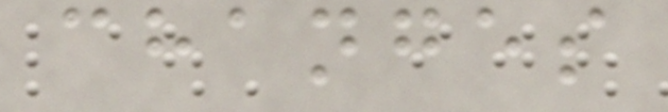changes
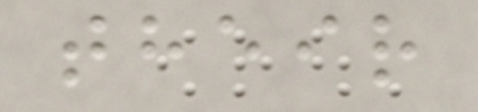their
